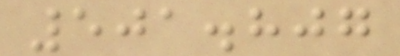501.807
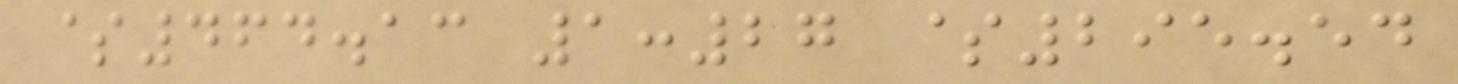$464.13 1:27 $295.54
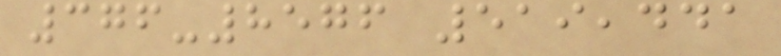376-8576 519,441
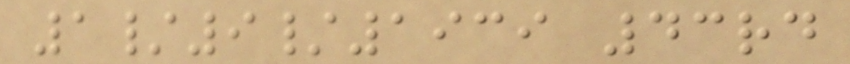1/9/1939 43rd
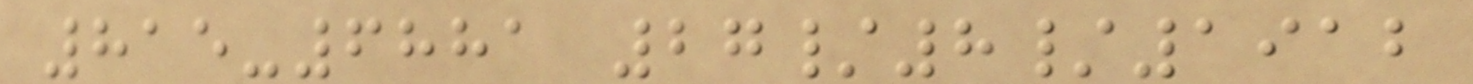815-6881 27/8/1912
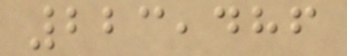223,486
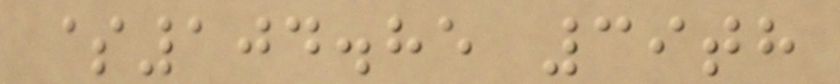$104.85 39th
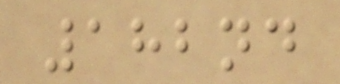182nd
